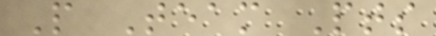P Team Pts
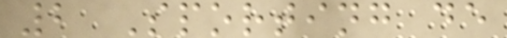2 Sporting de
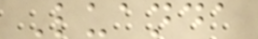Luanda
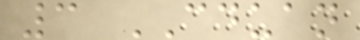3 CDUAN
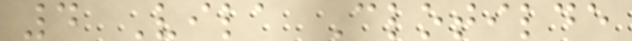4 Vila Clotilde
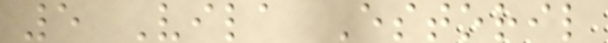5 Vila Estoril
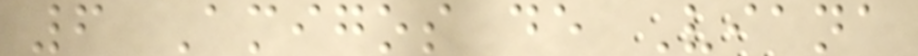6 Amigos de Viana
